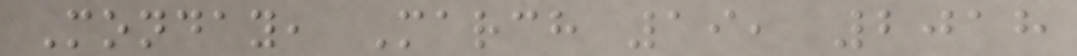Monday, March 19, 2018
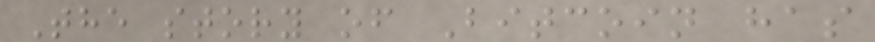The story of Bitcoin has
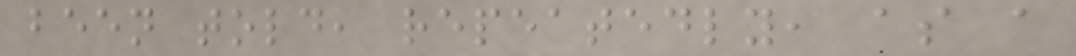been told, repeatedly, as a
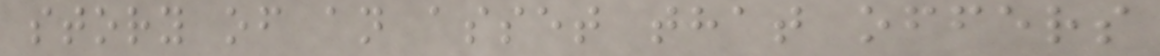story of an asset that offers
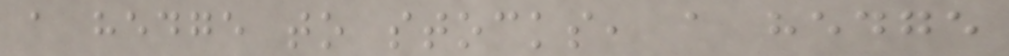a hedge to stocks, a hedge
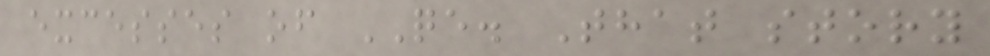excesses of QE. That story
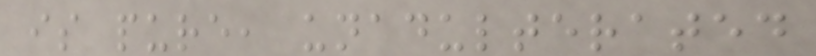is pure, unadulterated
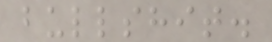bullshit.
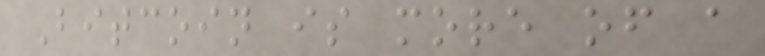Bitcoin is more of a
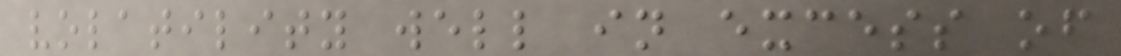volatility well in excess of
